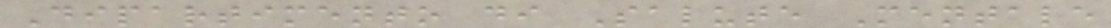Dipartimento di Salute Mentale
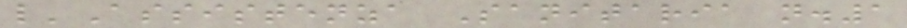l'Assistenza Sanitaria n.1
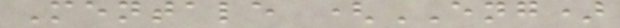Mentale (ENG)
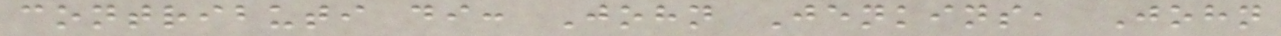contributi di: John Jenkins, John
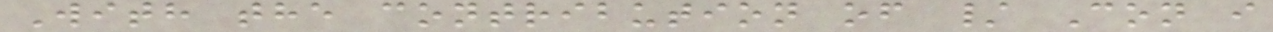With the contribution of / Con i
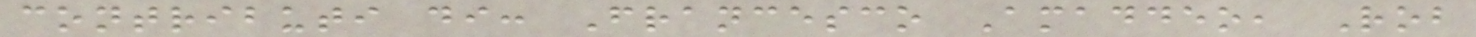contributi di: Francesco Amaddeo, Rob
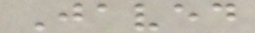Javed
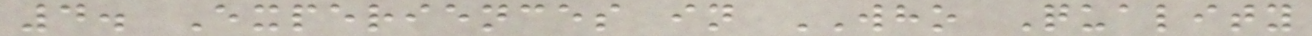4. Experiences in WHO Quality
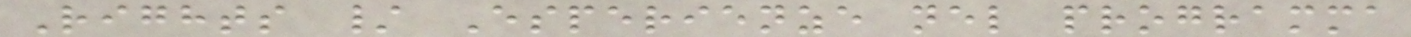Rights / Esperienze nel programma
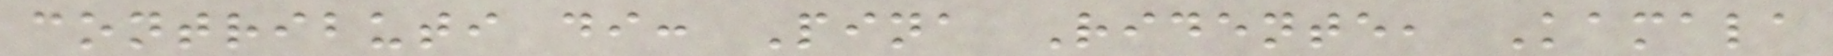contributi di: Pina Ridente, Kamala
